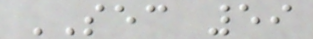SEC 59
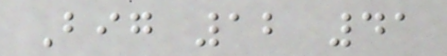Big 12 41
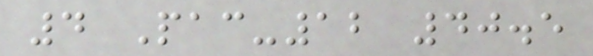4 Pac-12 40.5
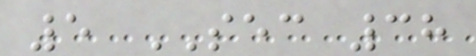5 SEC 38
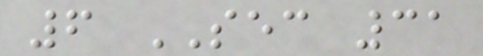6 SEC 31
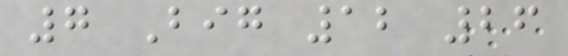7 Big 12 26
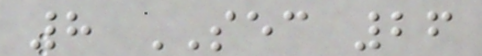8 SEC 26
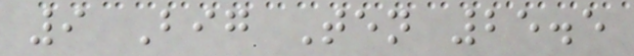9 Big Ten 25.5
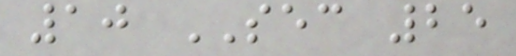10 SEC 25
